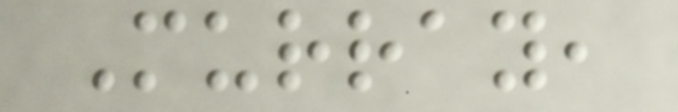Murray,
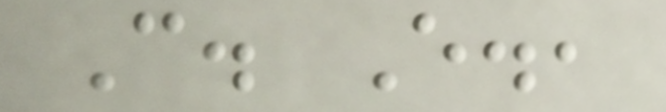C. E.,
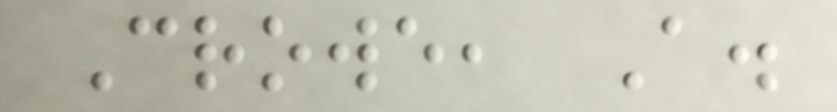Crowe, A.
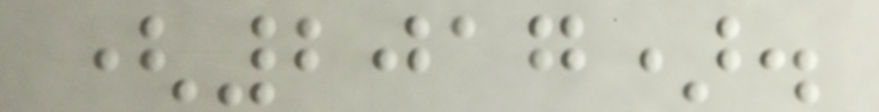(2017).
